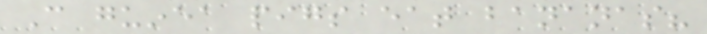Can guinea pigs eat bananas?
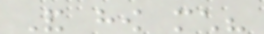And how much?
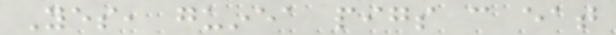Yes, guinea pigs can eat
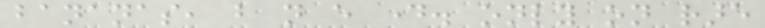bananas, but not every day. only on rare
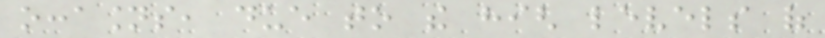occasions, due to the high levels of
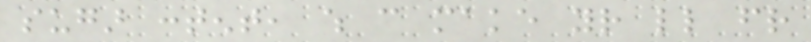sugar content, which can make your little friend
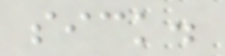sick.
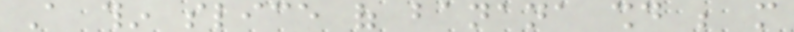A thin slice of banana should be more
